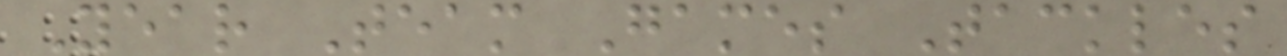Year Team Games Tackles
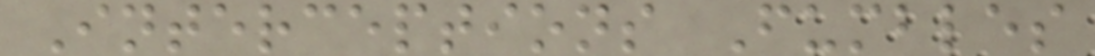Interceptions Fumbles
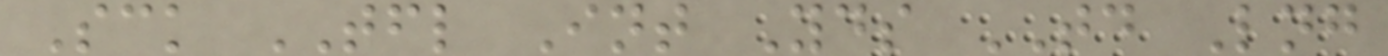Sck TFL Int Yds TD Lng
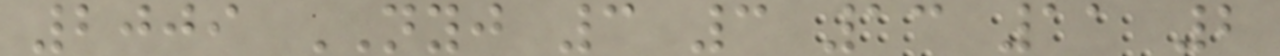2009 NYJ 3 3 13 11 2
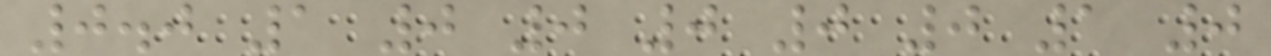0.0 1 0 0 0 0 0 1 0
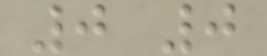0 0
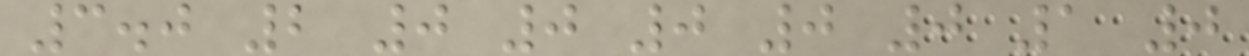3.0 2 0 0 0 0 0 1 0
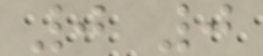0 0
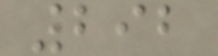292
